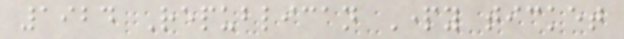1924 Republican Party ticket
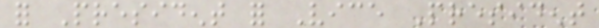for President for Vice President
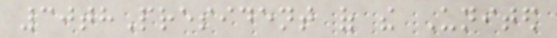30thPresident of the United
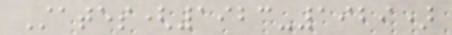States(1923-1929)
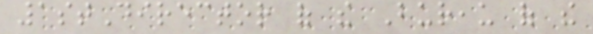1stDirector of the Bureau of the
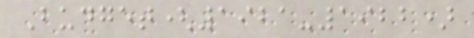Budget(1921-1922)
